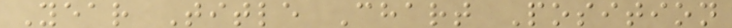Year Title Chart Position
